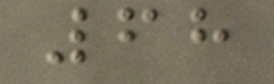68
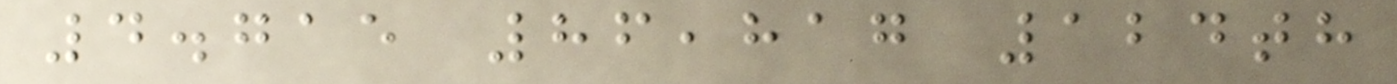4.715 86,817 124th
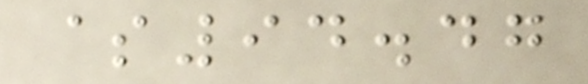$94.47
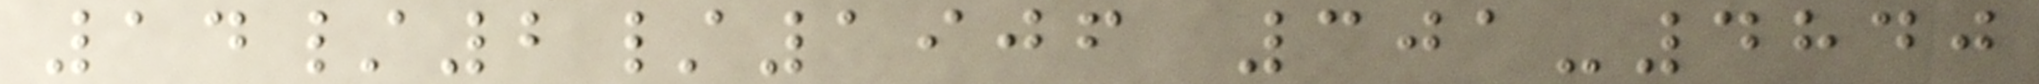14/2/1906 301-4840
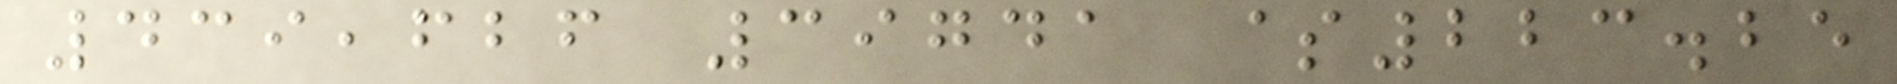439,626 39741 $223.25
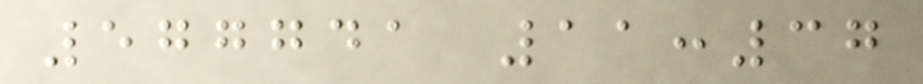577741 11:37
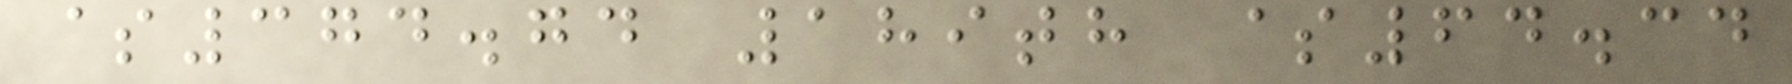$374.74 189th $64.34
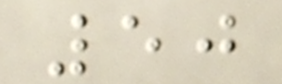50
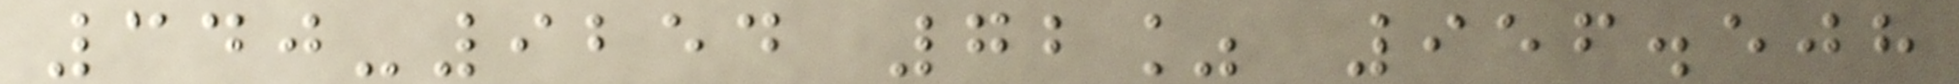340-9254 72% 956.508
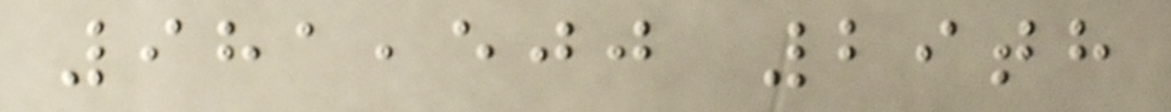981,500 29th
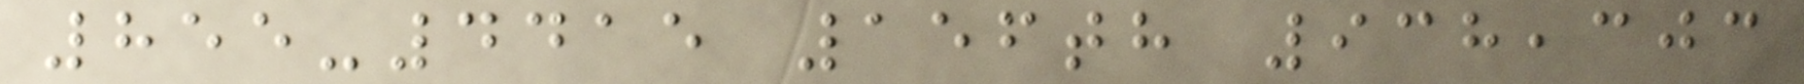855-4415 156th 938,303
